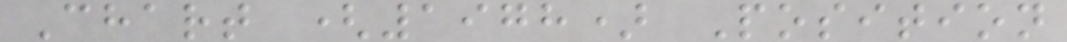Chart (1978) Position
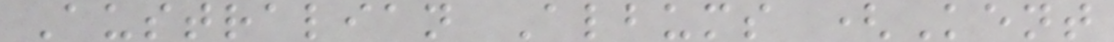Australian Albums (Kent
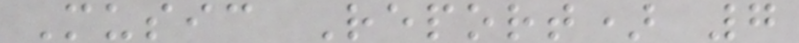Music Report) 7
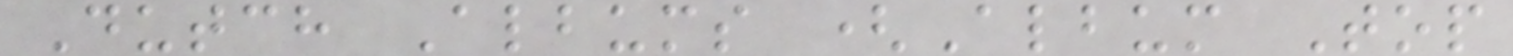Dutch Albums (Album Top
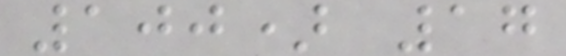100) 17
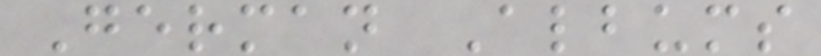German Albums
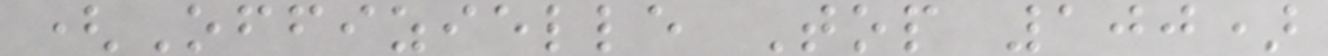(Offizielle Top 100)
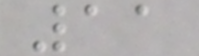11
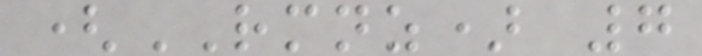(RMNZ) 7
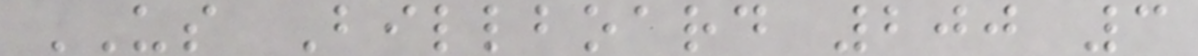US Billboard 200 3
